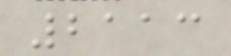2113
